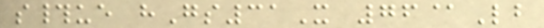s#ue hGs31X 76@Lb
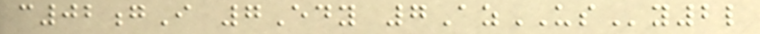c02gI 7Edy 7AzUSy2l
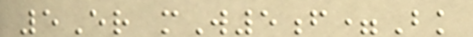5Er mW5f=Bk
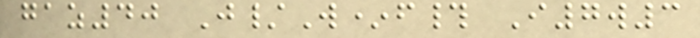gaz40 J/W*f# I7w3
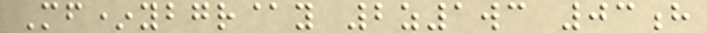Mf*ybgr@y 2z1wc 03h
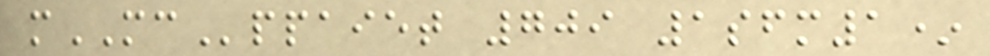mMCppaiet 709 1sfm1*
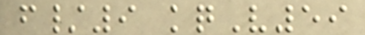f/9 kqV59
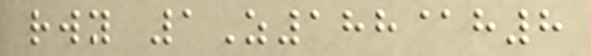rwy 1Z188@h8
